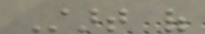Start of
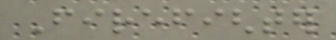Firefighter
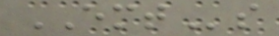EMTs
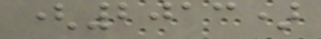(2013)
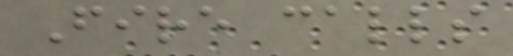Fire calls
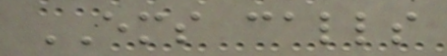EMS calls
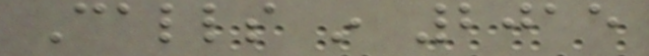Calls in 2015
